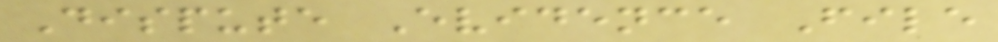Dispute Evidence File
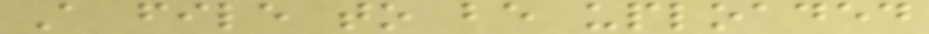A file to be uploaded
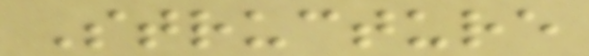Structure
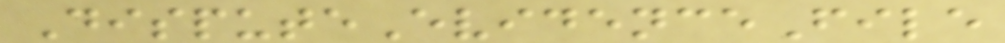DisputeEvidenceFile
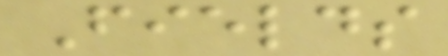Fields
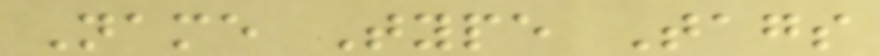Name Type Tags
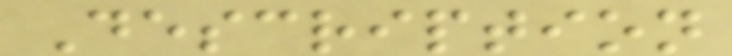Description
